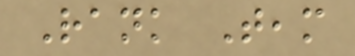Rank Team
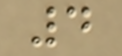4
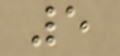5
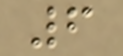6
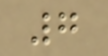7
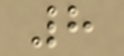8
